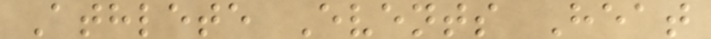Athlete Events Heat
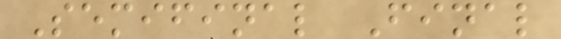Semifinal Final
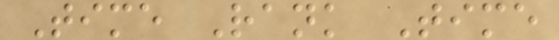Time Rank Time
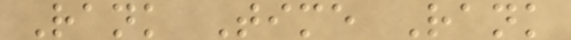Rank Time Rank
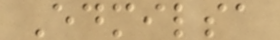Edmilsa
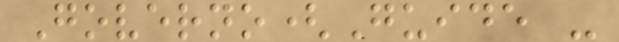Governo(Guide -
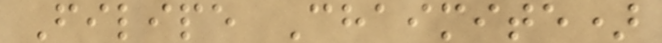Filipe Chaimite)
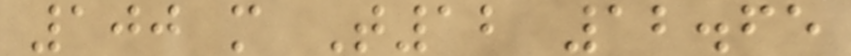100 m T12 12.65
